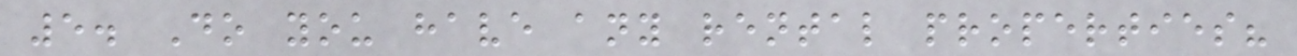5. Do you have any rental properties?
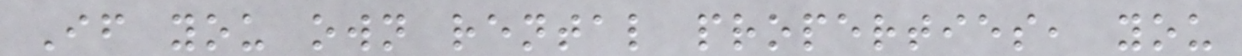If you own rental properties, you
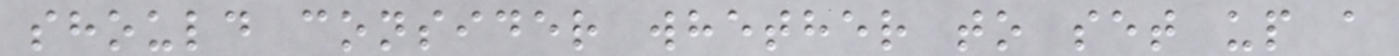should consider whether to set up a
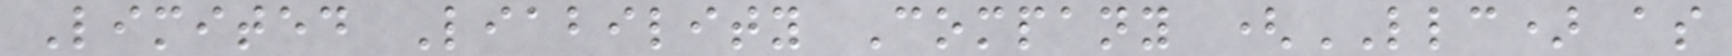Limited Liability Company (LLC) as
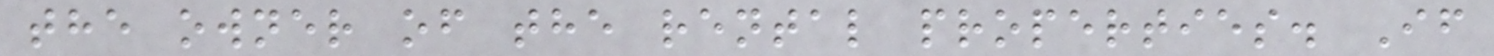the owner of the rental properties. If
